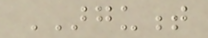ARGUMENT
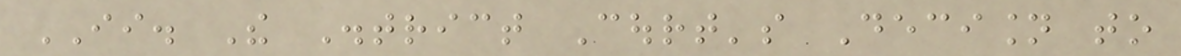II. The District Court's Decision to
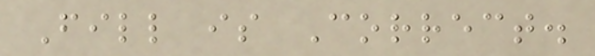Fill is Correct.
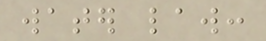water law:
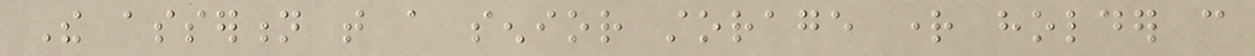The assertion that a senior storage right holder can
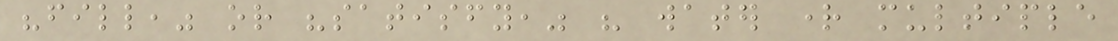"fill," or "satisfy," his water right multiple
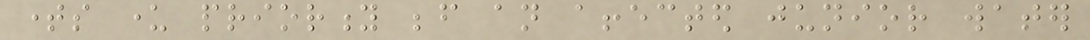times under priority before an affected junior water
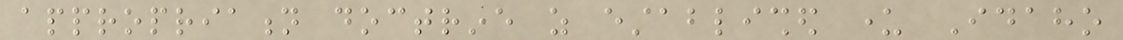appropriation doctrine as established under Idaho
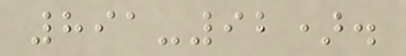891-92).
